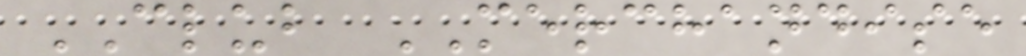CLUB MERCHANDISE
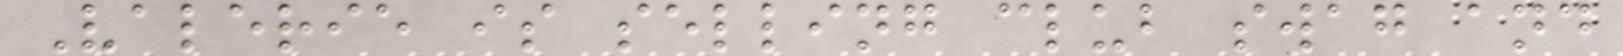Valerie is selling club swag and
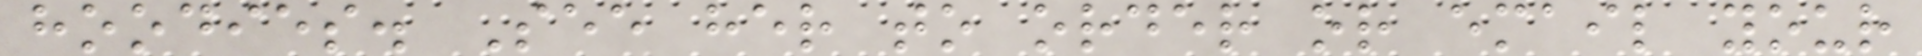hoodies. See her to order or email your
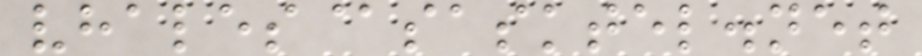vhales@sasktel.net
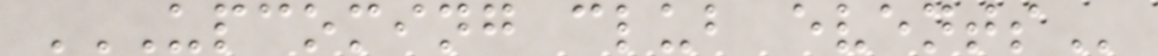UPCOMING CLUB EVENTS
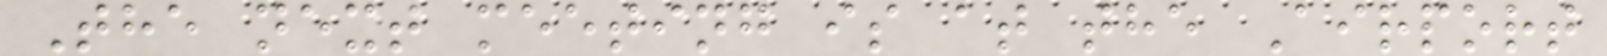The next meeting is at the Airport
